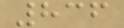836
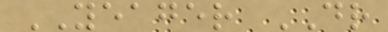YEAGER DR
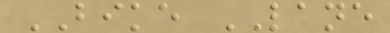BIKE LANE
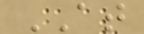AT
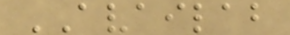AVAILAB
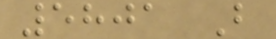5801 B
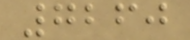7260
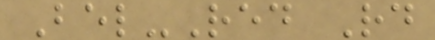Bel-Red Rd
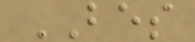BES
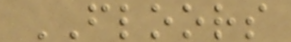FLOORS
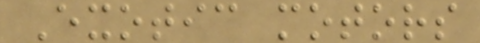Exotic motors
